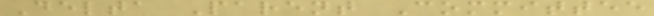Delta Parent Committee
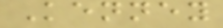Kenney
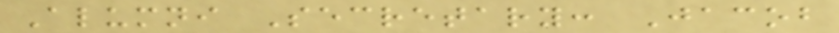Alumni Secretary: Jacob
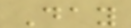Day
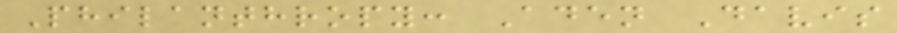Philanthropy: Aden Davis
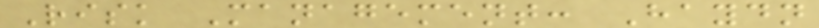Risk Management: Haydn
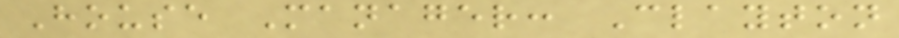House Manager: Clayton
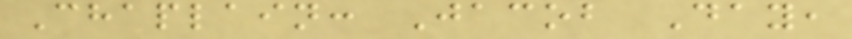Chaplain: Jacob Day,
